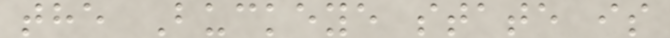the Buckeye state is
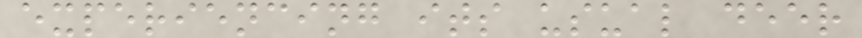experiencing its usual deer
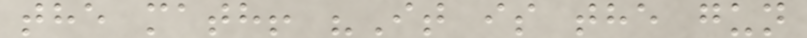the math! "It is the gun
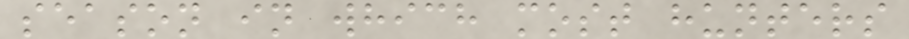season in which most hunters
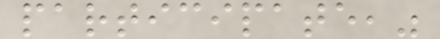participate,"
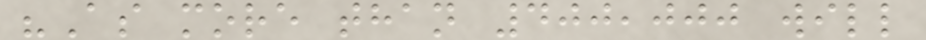"As more than 400,000 will
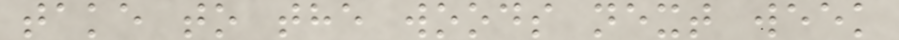take to the woods next week
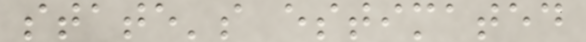state's estimated
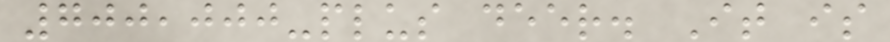700,000-plus deer. It is
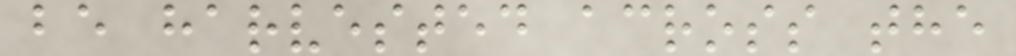be harvested across the
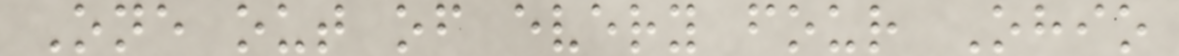One out of every four Ohio
